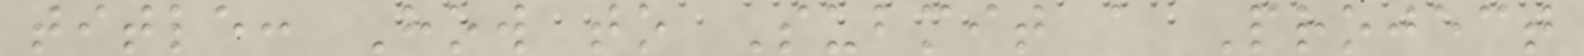title: How to Submit a Project
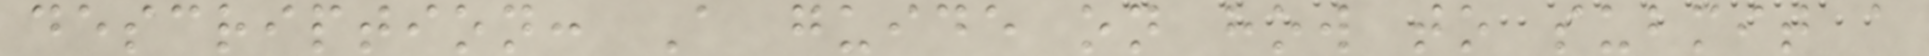description: A guide on how to submit a
